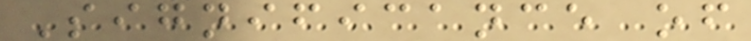Significance of
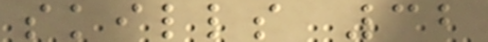skills 32
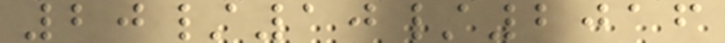20/10/2016
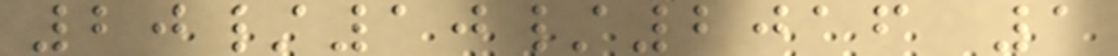20/10/2016 1
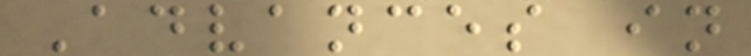Advances in
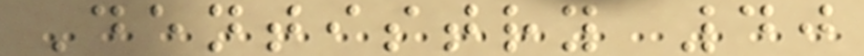Dentistry 40
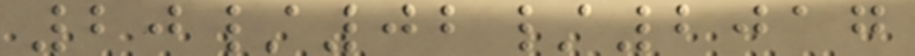20/02/2017
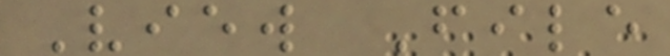View File
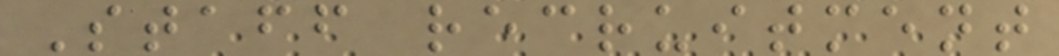Staff recruitment
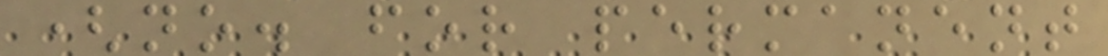(no. for permanent
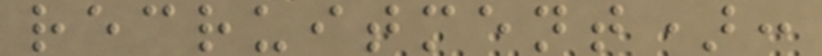recruitment):
